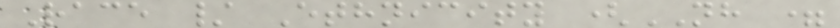Race / Ethnicity (NH =
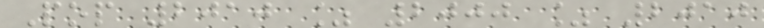Pop 2010 % 2000 % 2010
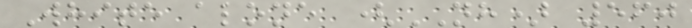White alone (NH) 560
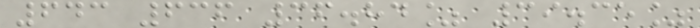643 636 36.84% 39.35%
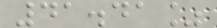41.41%
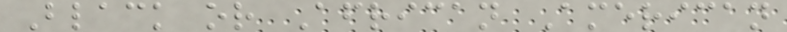Black or African American
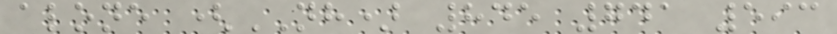alone (NH) 845 741 593
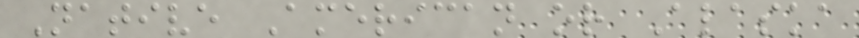Native American or Alaska
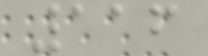116
